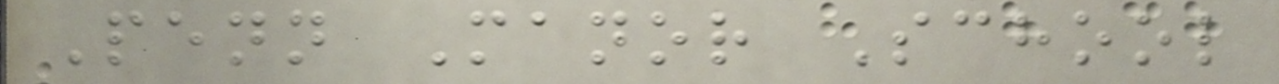Penn Manor School
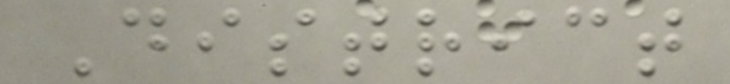District
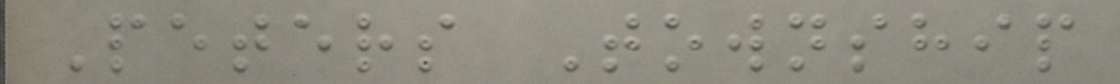Peters Township
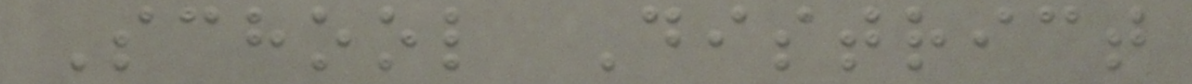School District
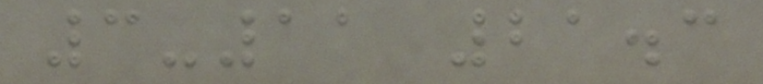3-11 21.3
